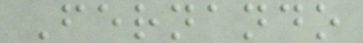Fernando
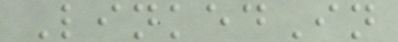LinkedIn
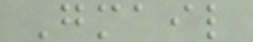Gmail
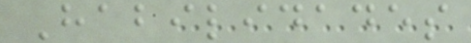Habilidades
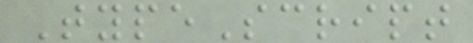TypeScript
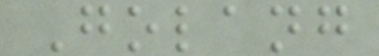Golang
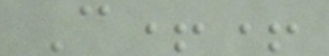C++
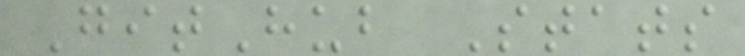GitHub Stats
